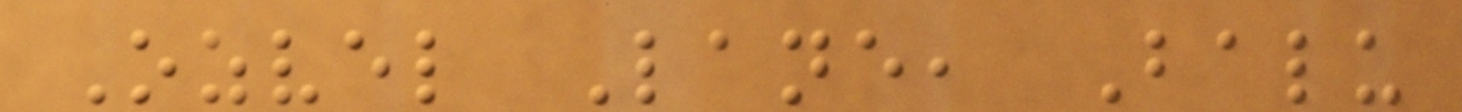Ozvel Lane, Balu
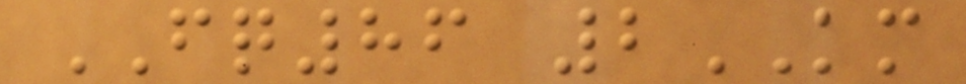FQ86 2KM
